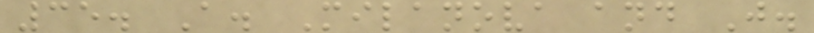35. A. Milanova and J.
